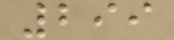299
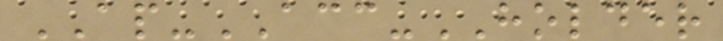AP-ACC-HOLDER
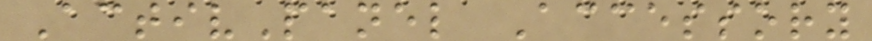ActivPanel Accessory
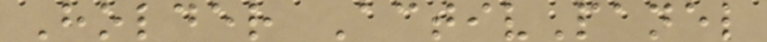Holder ActivPanel
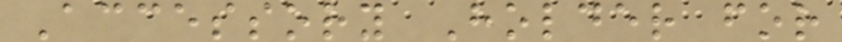Accessory Holder for
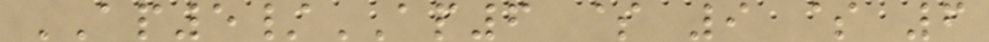AP5/AP6 $ 9 $ 6
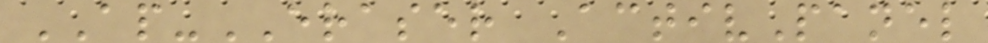AP-ERASER ActivPanel
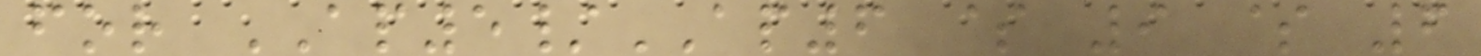for AP5/AP6 $ 9 $ 6
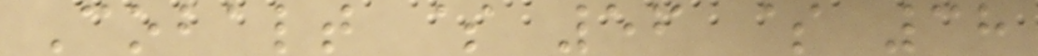Cobalt $ 56 $ 38
